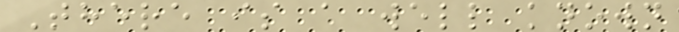There is a well known
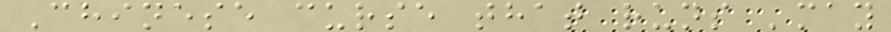Chinese curse that runs 'may
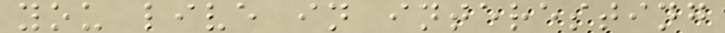you live in interesting
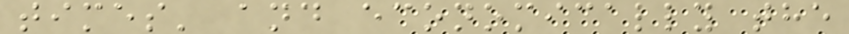times' and economically the
